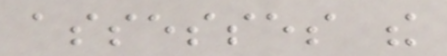assesses the
